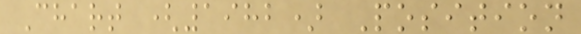Chart (1982) Position
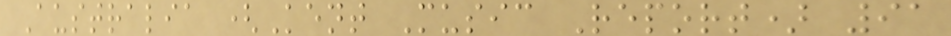Australia (Kent Music Report) 91
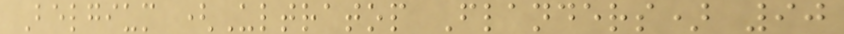Belgium (Ultratop Flanders) 90
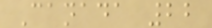Canada 22
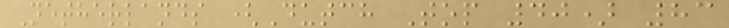Netherlands (Dutch Top 40) 83
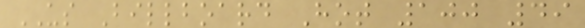US Billboard Hot 100 49
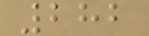282
